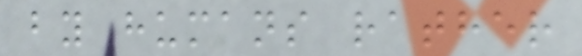by humans rather
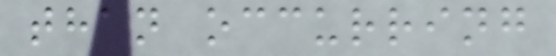than occurring
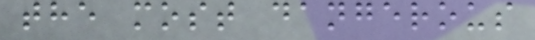the most dangerous
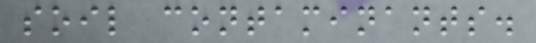soil contaminants.
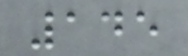145
